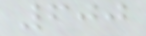600
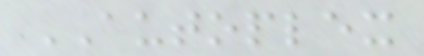AUTOPLEX
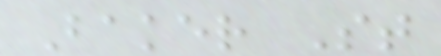Baker St
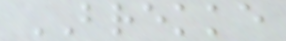BREKKE
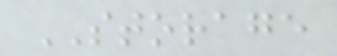STORAGE
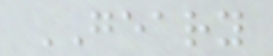GEARY
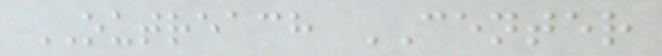OUTREACH CENTER
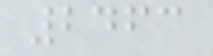2463
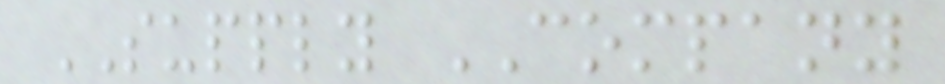SUPPLY COMPANY
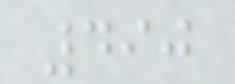490
